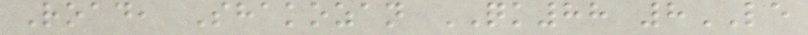Road, Shakozan QK88 8LE
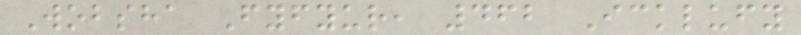Wobsha Fyfyur, 462 Icklufy
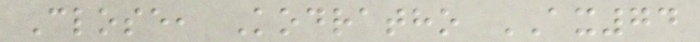Close, Kodratho AX74
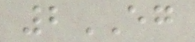2EG
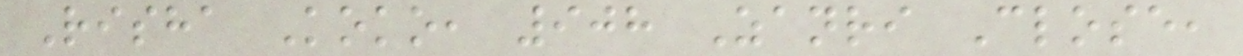Risha Koko, 908 Zanri Close,
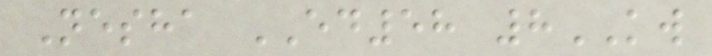Nesha ED58 8KW
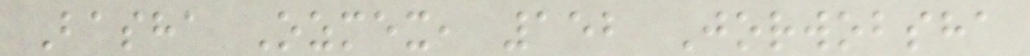Basha Ozmex, 152 Jorwobsha
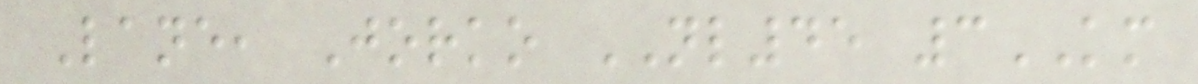Lane, Jorko NL45 3KM
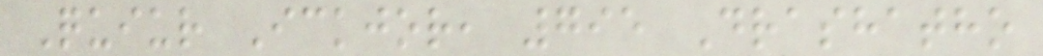Quiur Ickjor, 795 Drashatho
